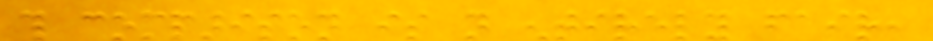this comparison is not entirely fair,
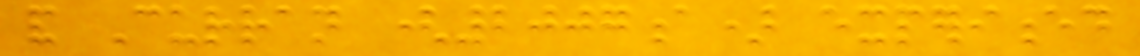and Curran (2007a) experienced
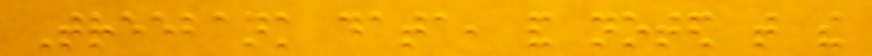Treebank data, and noted that the
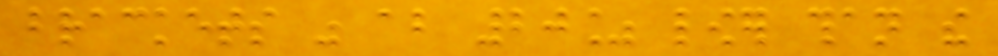brackets was about 20% lower than the
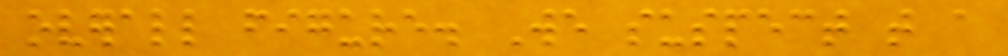overall figure. We suspect that a
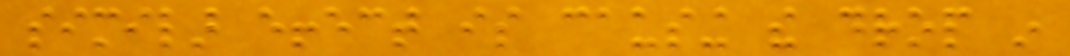similar effect is causing the drop in
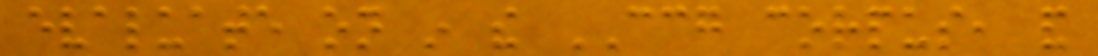evaluate on in the CCG corpus, and
